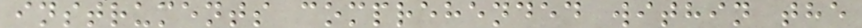instruments comprehended within the
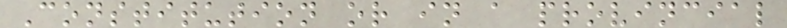Constitution or in a provincial
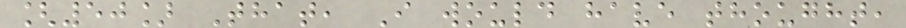[50] That, I would have thought,
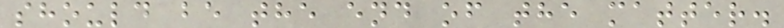should be the end of the matter.
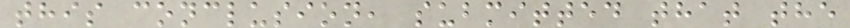this conclusion, submitted that the
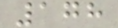178
